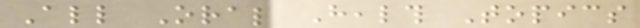All Oral Health Topics
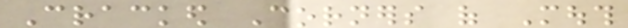Cracked Corners of Mouth
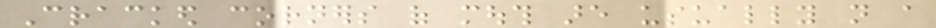Cracked corners of mouth are usually not a
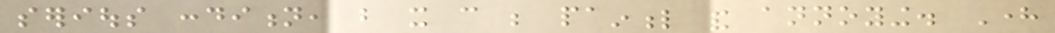serious condition, but it can be painful and annoying. Here
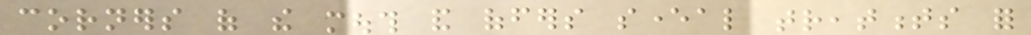corners of the mouth and offers several treatments for
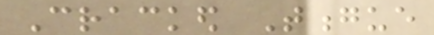Cracked Tongue
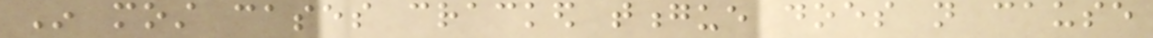In most cases cracked tongue does not cause
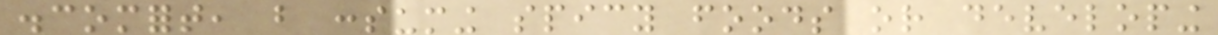discomfort, but consuming spicy foods or developing
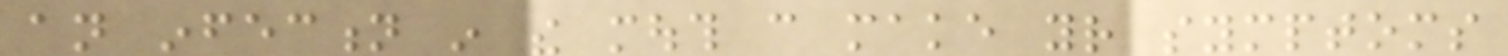an infection in the mouth can make your symptoms
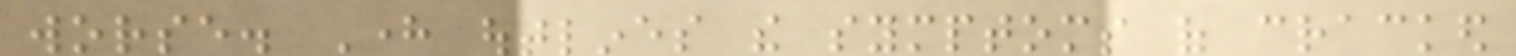worse. Here outlines the symptoms of cracked
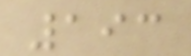193
